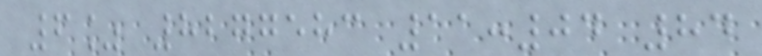6% 8277583 11:04 84
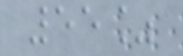55%
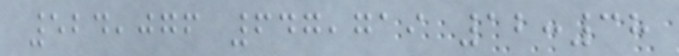524,076 647,719 12:38
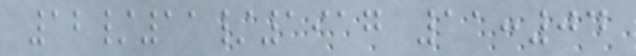12/11/1917 11:04
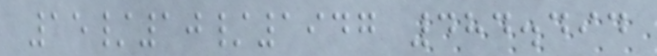15/10/1947 484.494
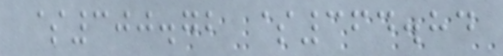$300.72 $364.84
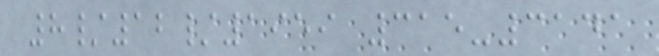8/12/1959 315-3141
